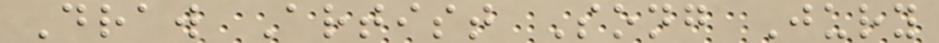Draw Artist Song Jury
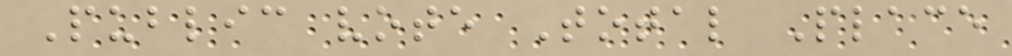Public vote Total Place
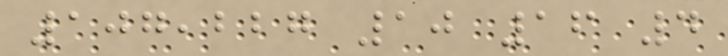107,227 10 16 4
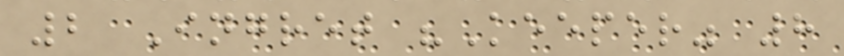2 Ingret "Keeper" 8
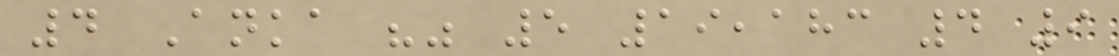4 Anka "" 5 19,183 4 9
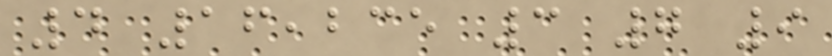4 16,235 3 7 9
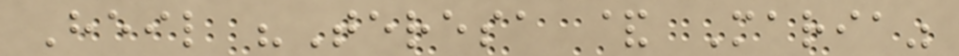Heil "Teresa & Maria"
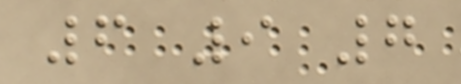6 9 7
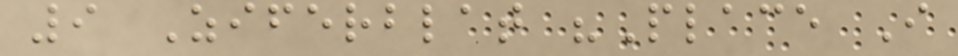9 Ziferblat "Place I
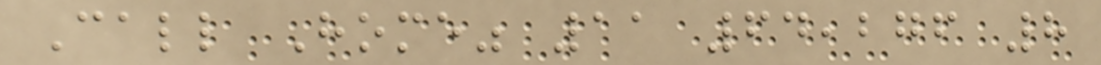Call Home" 11 64,276 8
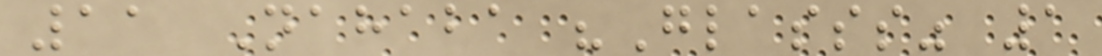11 Nahaba "Glasss" 1
